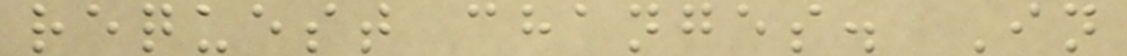request changes. In
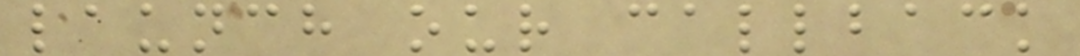launch our callback
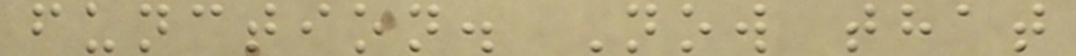function. Now that
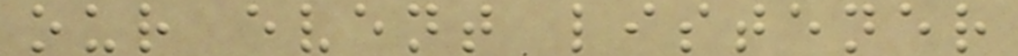our event listener
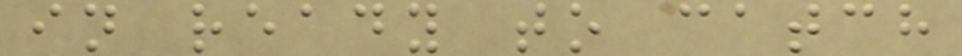in ready to catch
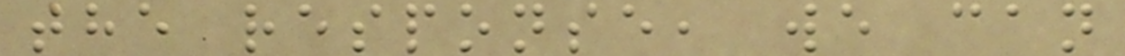the response, we can
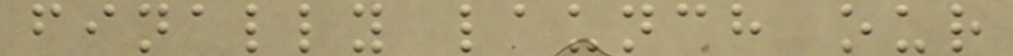finally launch our
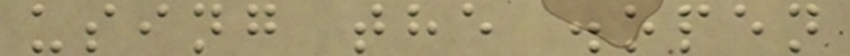using the .open
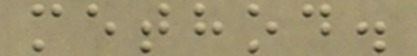method.
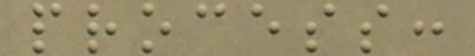process:
